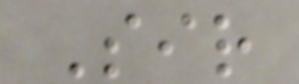Sir
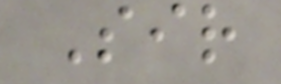Sir
